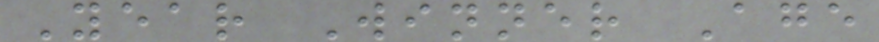Year Winner Age
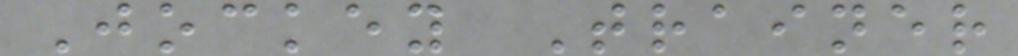Jockey Trainer
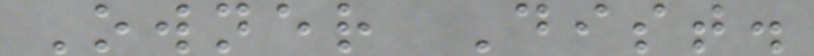Owner Dist.
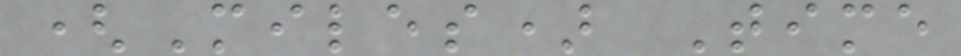(Miles) Time
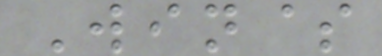Win$
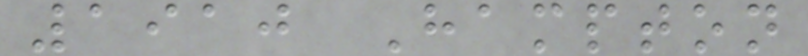1910 Hampton
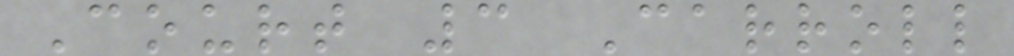Court 3 Carroll
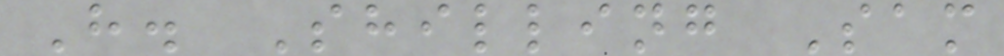H. Shilling Sam
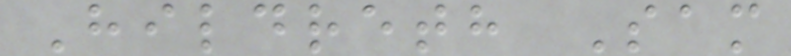Hildreth Sam
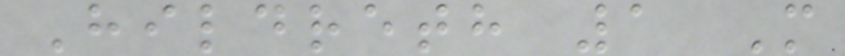Hildreth 1 M
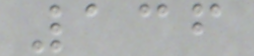136
